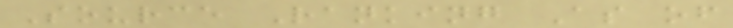Source Ranking As of
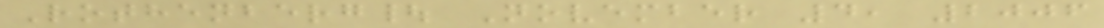Rothenberg| November 4, 2006
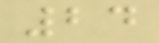24
